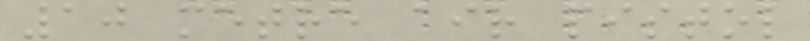10 metre air pistol
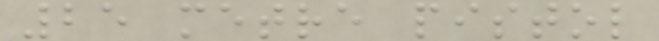25 metre pistol
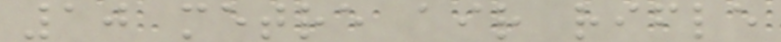10 metre air rifle
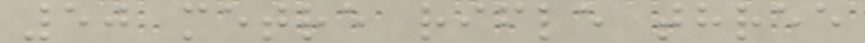50 metre rifle three
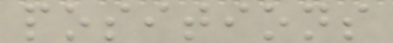positions
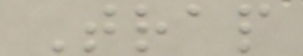Trap
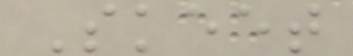Skeet
